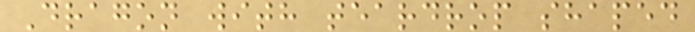Dragon with teardrop shaped
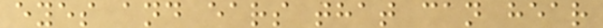eyes and ears that can hear
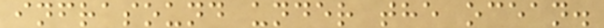infrasound under the ocean.
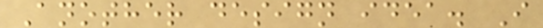Another design idea. I
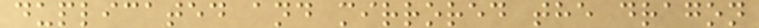duplicated and mirrored the dragon
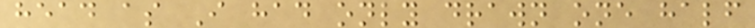head as I had only drawn one half
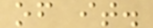of it.
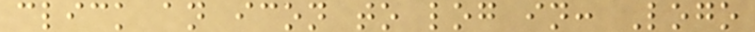click an icon to log in: Logo
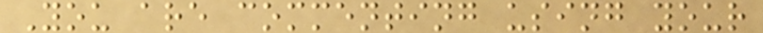You are commenting using your
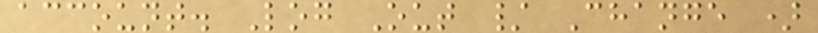account. Log Out / Change )
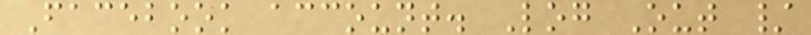Facebook account. Log Out /
